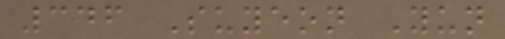346 Suyeon Yun
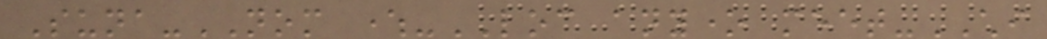Suna-NOM where-LOC anyone meet-CHI
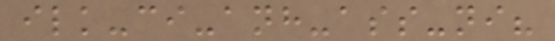ilk-ci-anh-ass-ni?
